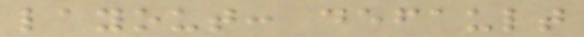layout: default
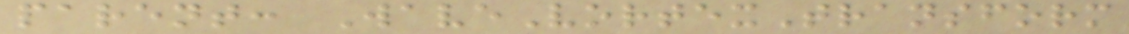parent: WaveVortexTransform
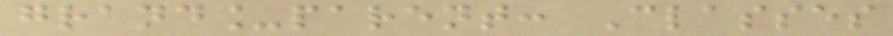grand_parent: Classes
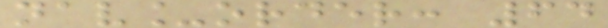nav_order: 64
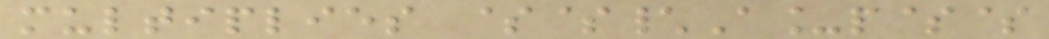multiplies $$\A_p$$
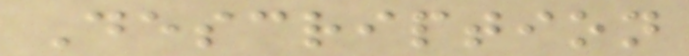Description
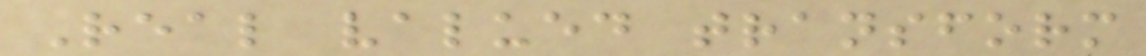Real valued transform
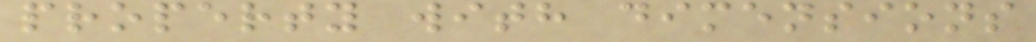property with dimensions
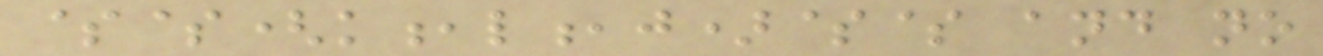$$(k,l,j)$$ and no
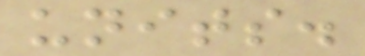units.
